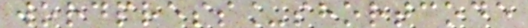wordpress_shortcode
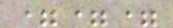===
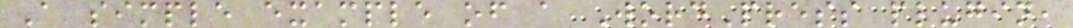A simple example of a WordPress plugin,
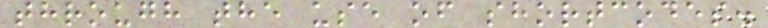through the use of shortcodes.
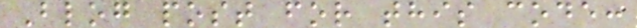Blog post for this code:
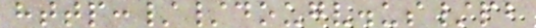http://dougv.us/pb
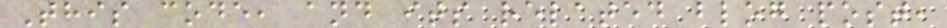This code, and its related blog post,
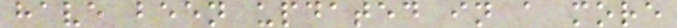have been updated in a more
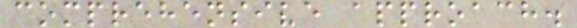comprehensive approach.
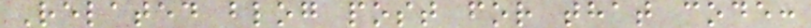Related blog post for that code:
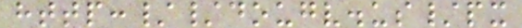http://dougv.us/px
